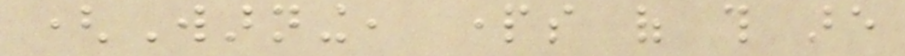(Warning, parts of this are
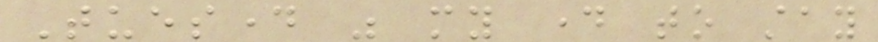Tuesday was my day to stay
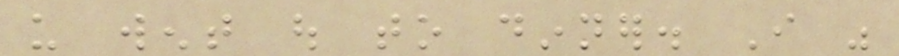us went out to dinner. I was
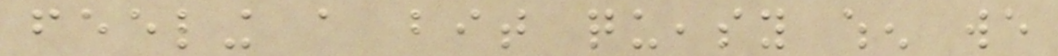feeling a bit queasy when we
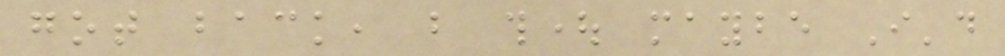got back, but thought maybe I'd
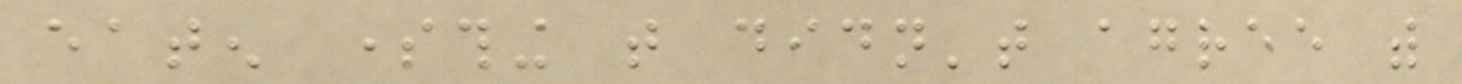eaten something that didn't agree with
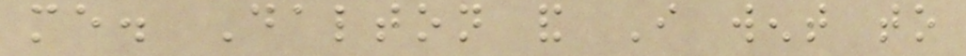me. Dalton and I went to
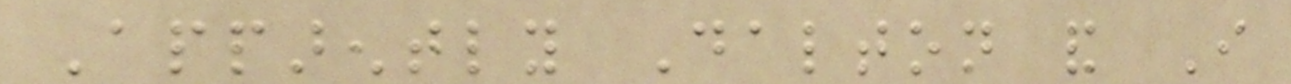Apparently Dalton and I
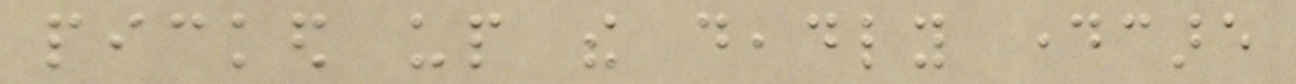picked up the deadly daycare
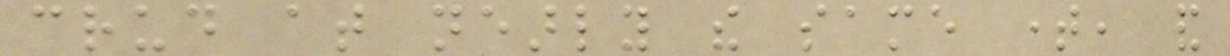crud at nearly the same time, and
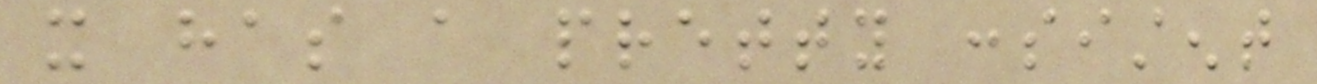it has a pretty consistent
